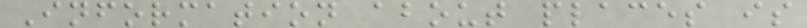Information about places is
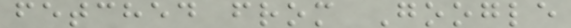fetched from Google
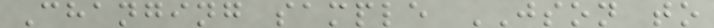Changing sample JSON to
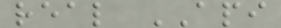real API
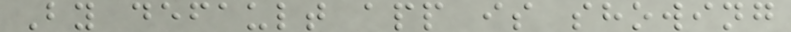By default app is showing
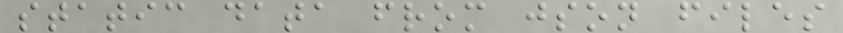static data from json files
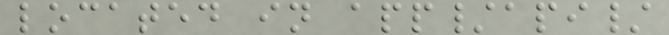located in app/api/
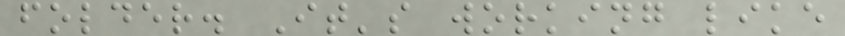folder. It's working like
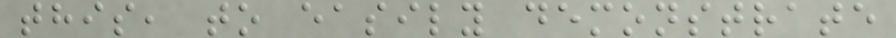this, to easily demonstrate
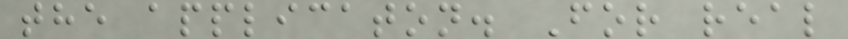the applicaton. For real
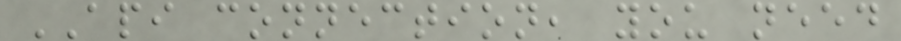API connection, you need
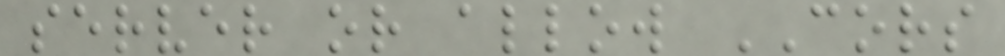server or allow CORS
